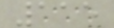115
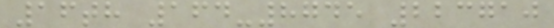16th 164-8745 223710
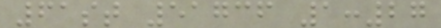61st 51736 1:27
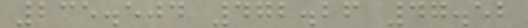235.504 472.26 47.52
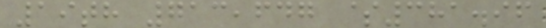19th 713,647 $381.96
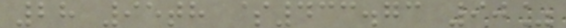28 95th $433.73 90%
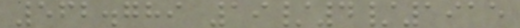562.789 19/4/1915
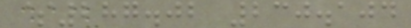$287.02 230.104
